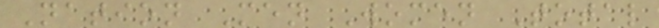Nation Men Women Total
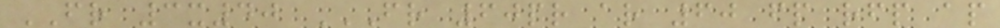FR 3x40 FR 60PR AR 60 FP RFP AP
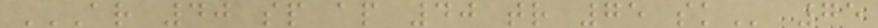AR 40 SP AP 40 TR 75 SK 75
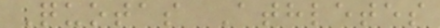Quotas Athletes
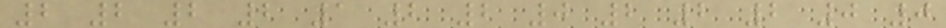2 2 2 2 1 2 2 0 2 2 2 0 0
